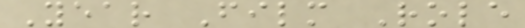Year Film Role
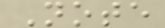Note
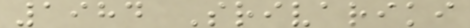1984 Srivariki
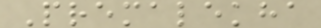Premalekha
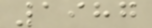1987
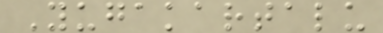Yugakartalu
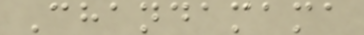Chandamama
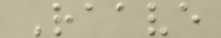Raave
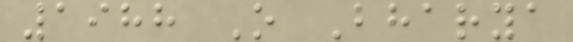1988 O Bharya
